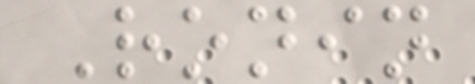Ronin
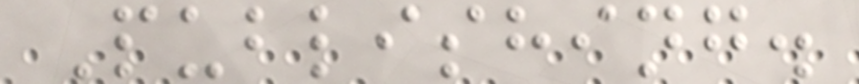Publishing.
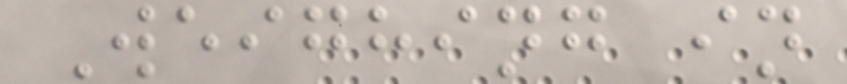Weighing in
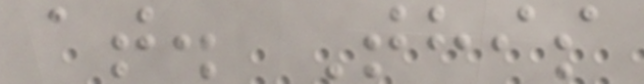at. This
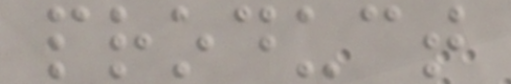product
